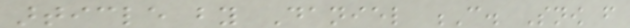article by Daniel C. Snow from
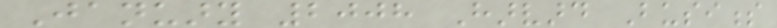January 2008 Harvard Business
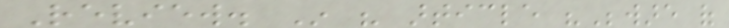Review. In his article "Beware of
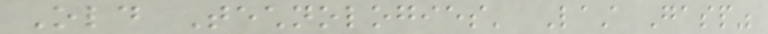Old Technologies' Last Gasp"
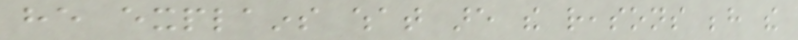he explains what are the reasons behind the
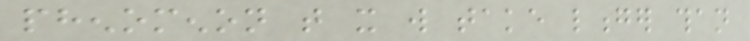phenomenon that it will take longer than
